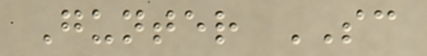Gunter SC
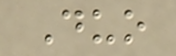Duo
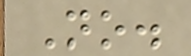No.
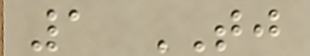1 TJ
